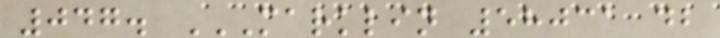047. MARKLIN 58031 DB
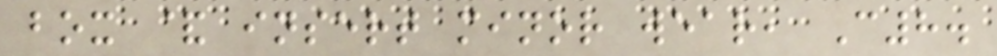box & insert minor wear, C8.
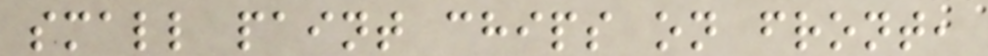small paint chips on front,
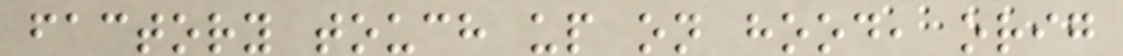factory touch up on hood, orig
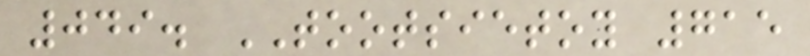049. TOOTSIETOY 715
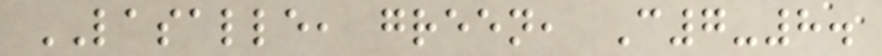LASALLE, green, C7-8.
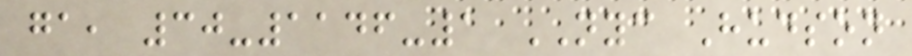ga, 30-1146-1 NYC Hudson
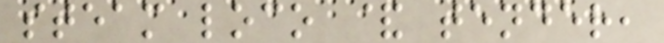steam loco & tender,
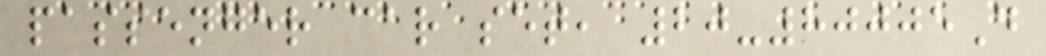passenger car set, 20-80005D
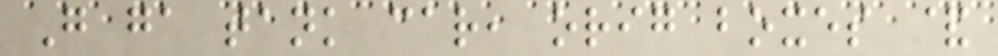G ga tank car, orig boxes &
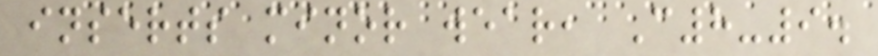inserts minor wear, C8-9.
